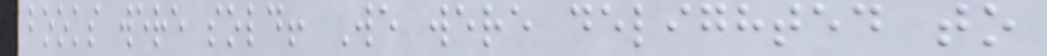books were sold! We were delighted to
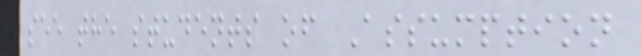see the students of Assumption
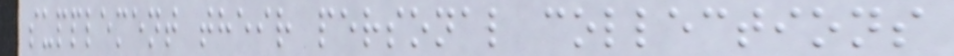supplement their personal collections
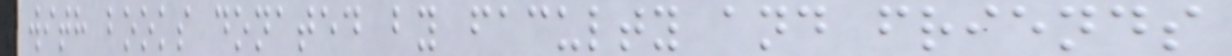with books donated by faculty and friends
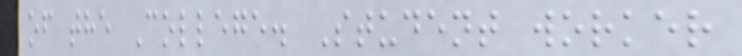of the College. Student worker
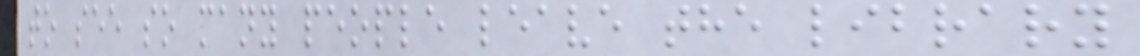to see so many people leave the library
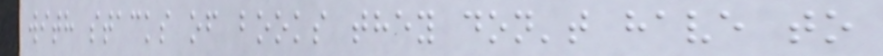with stacks of books they don't have to
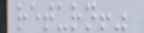return!"
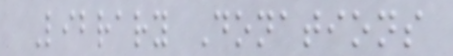Library Donations
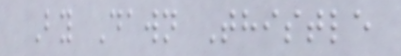By Dawn Thistle
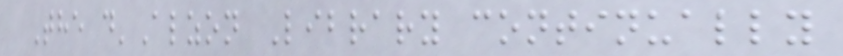The d'Alzon Library continually
